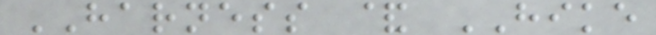HARNESS & HIKE
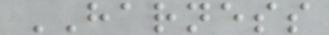HARNESS
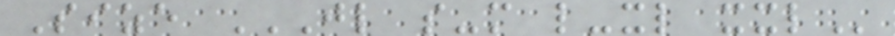Size JL S-M L-XL XXL
